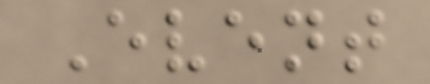Event
